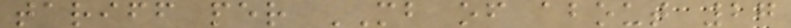tariff per MB of about 27
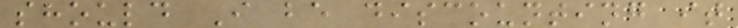should I be discounting it
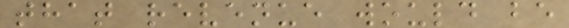that revenue would be
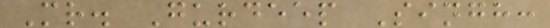Mr. Gurdeep Singh:
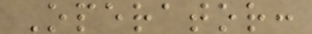Operator:
